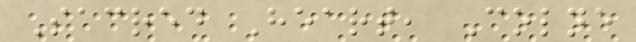Sacred Heart, Colne
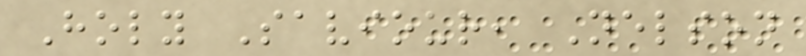Holy Saviour, Nelson
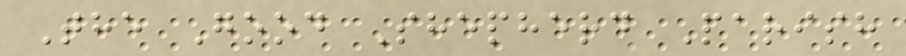The Good Shepherd Parish
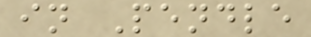in Pendle
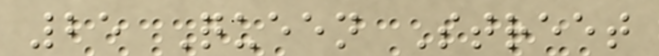25 Queen Street
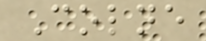Colne
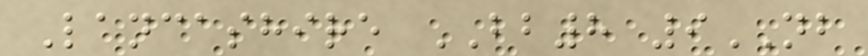Lancashire BB8 9NB
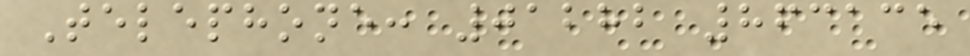Telephone: 01282 863135
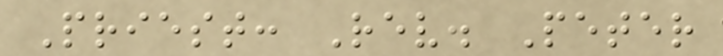Priest: Rev. Peter
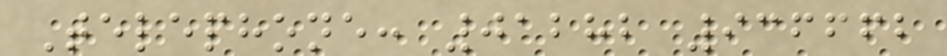Telephone: 01282 936662
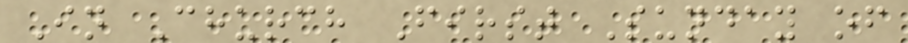In Church First Sunday of
